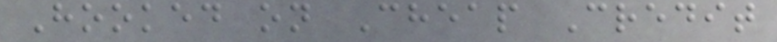Hooked on Cheap Credit
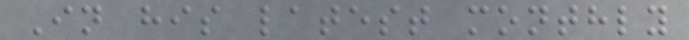In his latest monthly
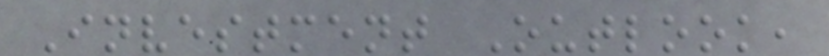Investment Outlook,
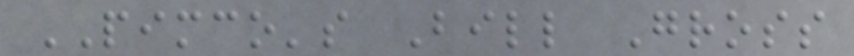PIMCO's Bill Gross
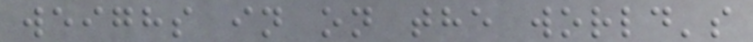weighs in on the world's
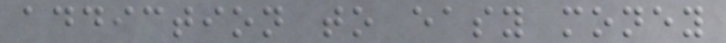addiction to easy money
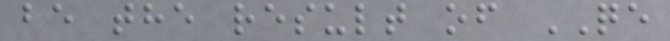be the result of QE
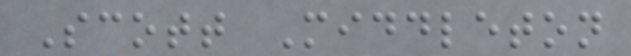Scott Middleton
